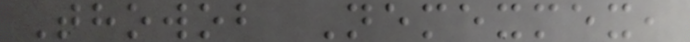Thowob Nemexmex,
